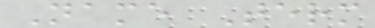Name Term
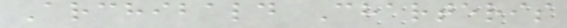Archibald Charteris
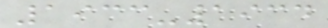1933-1934
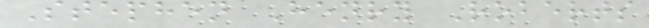Stephen Henry Roberts
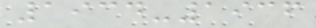1934-1936
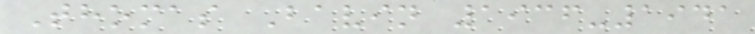Thomas Bavin 1936-1941
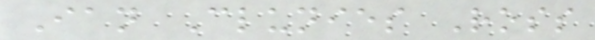Ian Clunies Ross
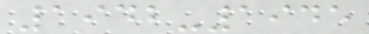1942-1945
